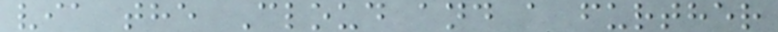via the Cloud and a further
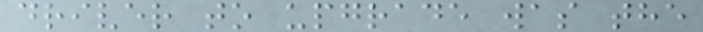driver to upgrade was the
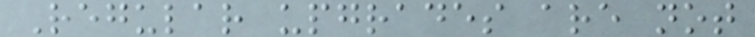Regular upgrades are not
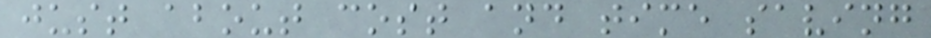just about cost and time saving
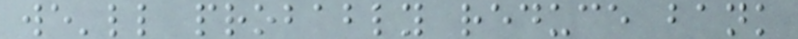we'll probably reduce bank
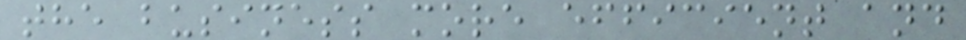the business more efficient and
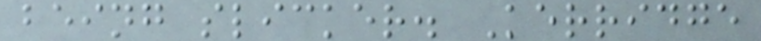being slicker. Kerridge
